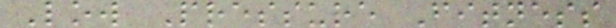Low Pressure Fitness
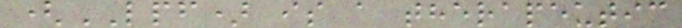(LPF) is a therapeutic
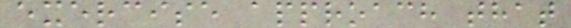exercise approach that
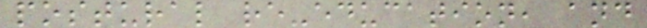postural re-education, and
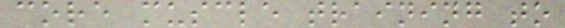core muscle training to
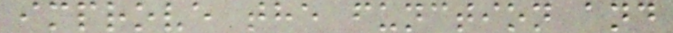improve the function and
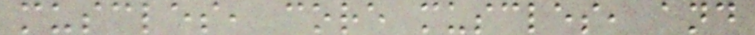muscles, core muscles, and
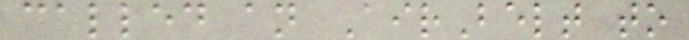called an AirBelt to
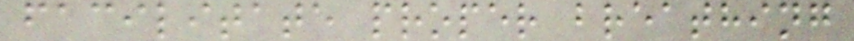facilitate proper breathing
